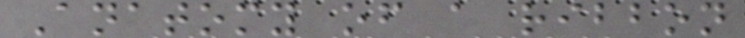Anatomy of a ribbon
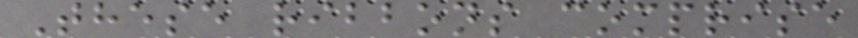These ribbons comprise
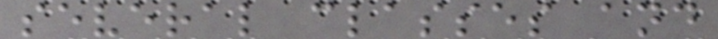several classes and
